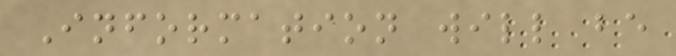Information will be
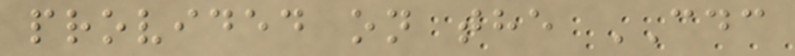provided on the CDC
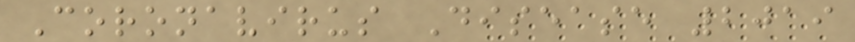Coronavirus Disease 2019
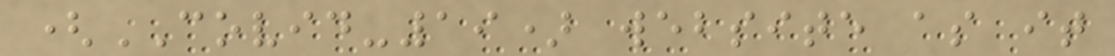(COVID-19) website as it
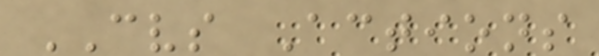CVS Actions
